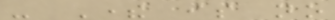- There is no
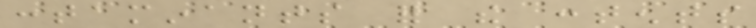contaminants for the contents
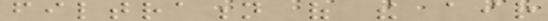filtration of the air
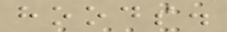hoods.
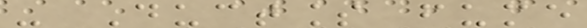- Ductless fume
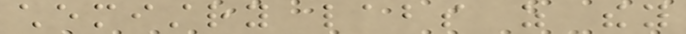chemistry labs as they
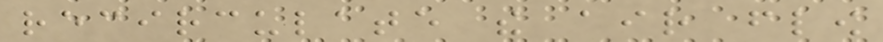recirculate the air flow
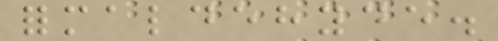formaldehyde.
